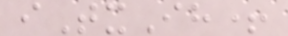iTxIh+
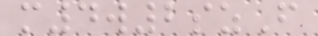m4w2szF
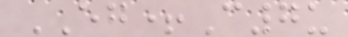EG+C7u
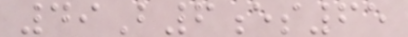49B6es65
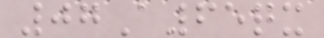07A65qx
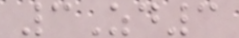3Zd3
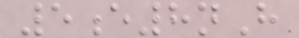5e8nH
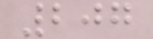207
